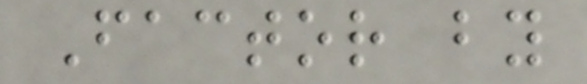Factor by
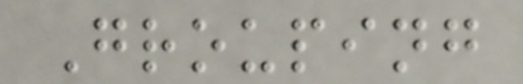Grouping
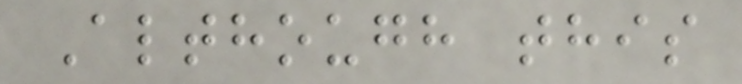Although this
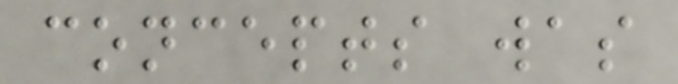concepts was
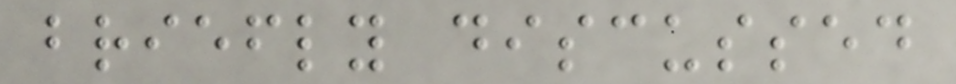briefly discussed
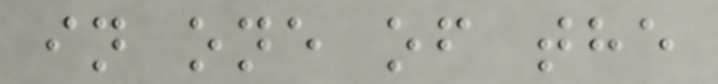in one of the
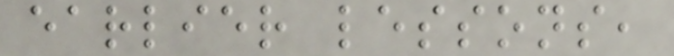earlier lessons,
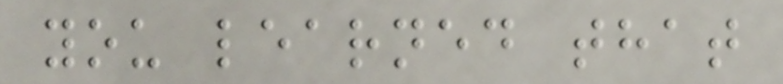you learned that
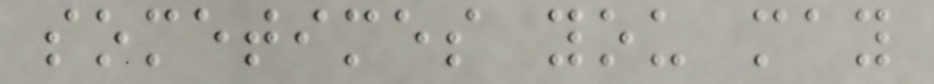sometimes you may
